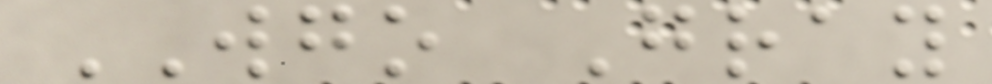WGO Gray
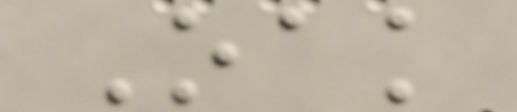Oak
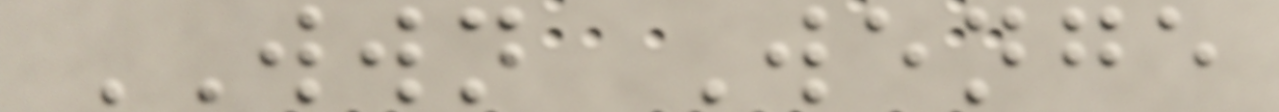WWN Wenge
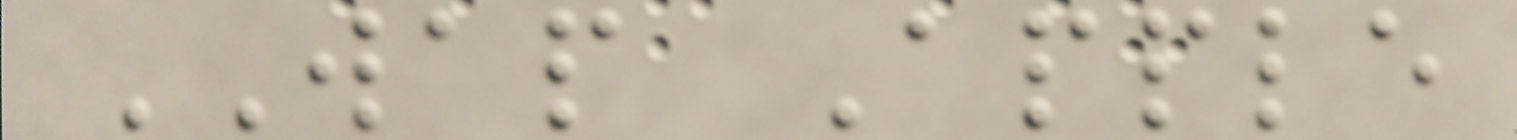WAP Apple
